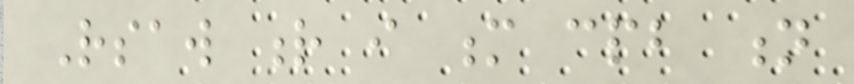Rsaw r i m cpb n
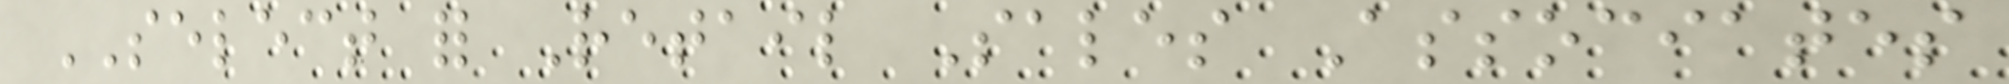SELECT for Retail Sales Associates
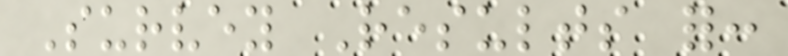Survey Results for:
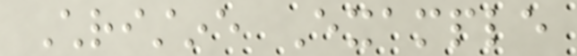Christine Example
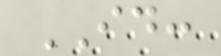ID:
